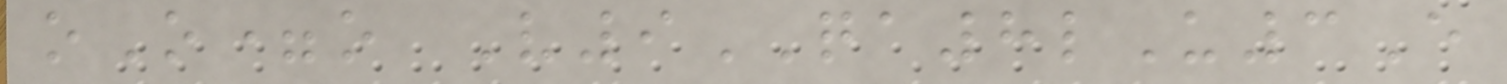oO=o V9QA8lU3E
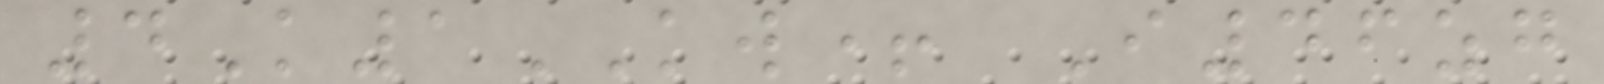4K1KW+ I46zg
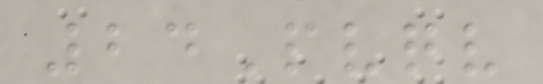24Pvqv
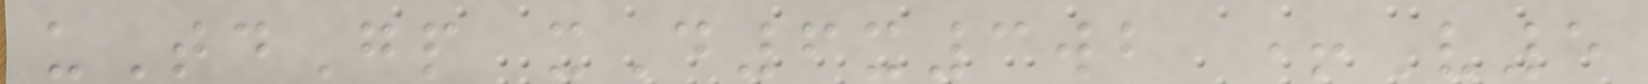uTdGp xD6x3wb +V5
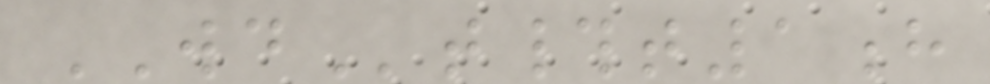WDt#t1h
